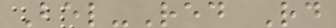Bel-Red Rd
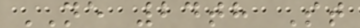NE 24th St
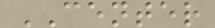CENTER
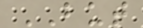BUT
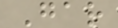Gar
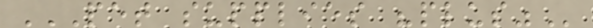PET SUPPLIES "PLUS"
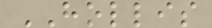HOLLIS
